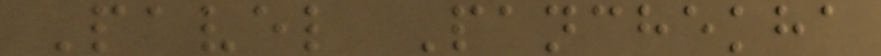Pavel Panchekha
